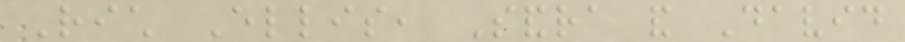Rich Ellis, Sandra and David
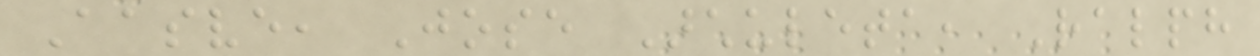Aasve, Jose Archuleta, Ralph
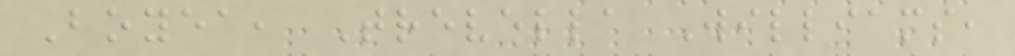Boyea, Trevella Williams,
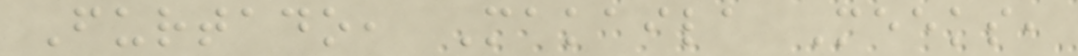Furtado, Makaila Meeks,
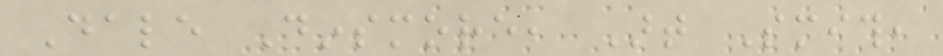Dale Dinsmore, Art Smith,
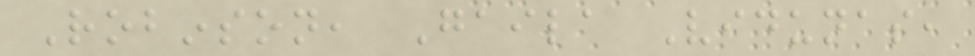Robinson, Gaila Vidunas,
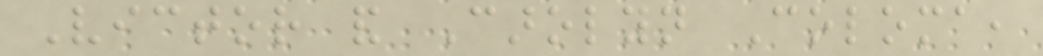Victor and Carolyn Coloma,
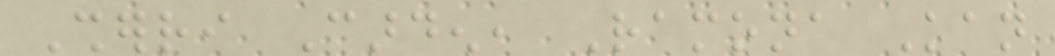Sherri Carden, Ramona Kan
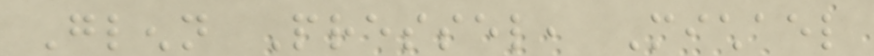Glenn Pressel, Michael
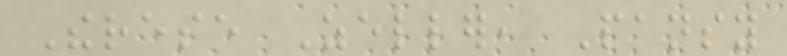Therese Zeller, Pansy
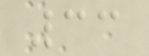33
